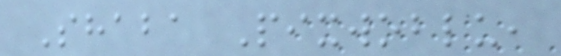Shaba Pixwoblu,
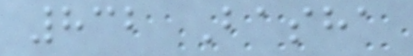832 Basha
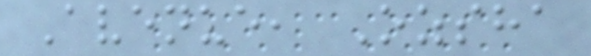Avenue, Ozsha
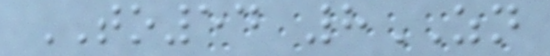TO54 8ZN
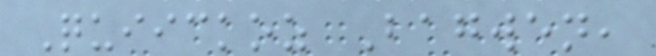Quiickoz Bagwen,
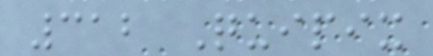312 Quipix
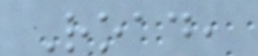Road,
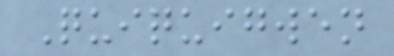Quiquigwen
